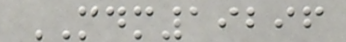MDM19296
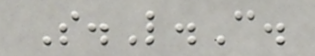S.L.C.
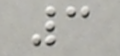3
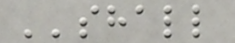''shall
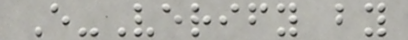E-Verify by
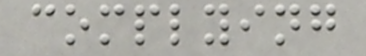complying
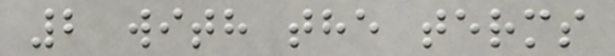2 with the terms
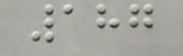187
